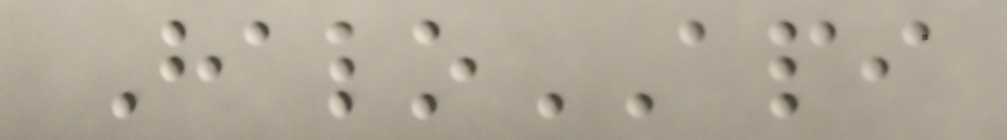HaloAPI
